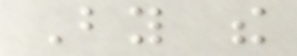By the
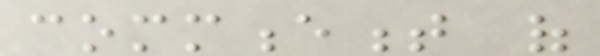commencement of
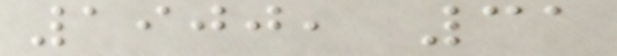1900, 31
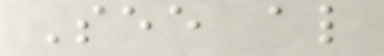See also
